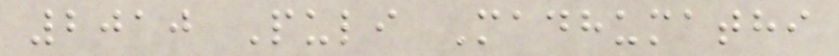2010 Puli Madhumathi
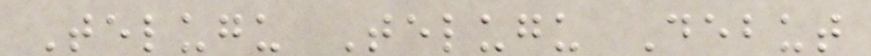Telugu Telugu Debut
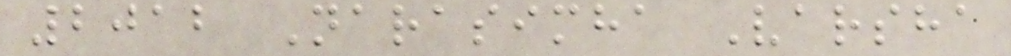2012 Narasimha Varsha
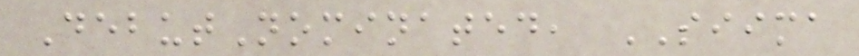DebutNominated, SIIMA
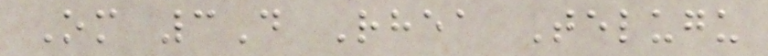Om 3D Rhea Telugu
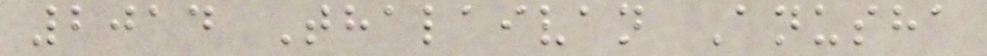2014 Thalaivan Anusha
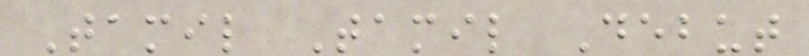Tamil Tamil Debut
